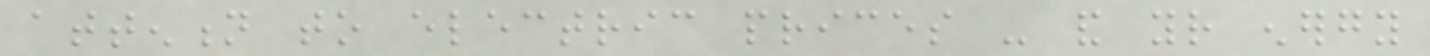attention to electric prices - and your energy
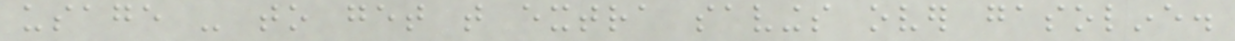usage - to get that extra savings over gasoline.
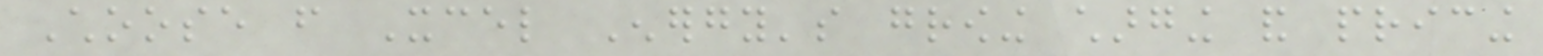Choose from Xcel Energy's growing charging and pricing
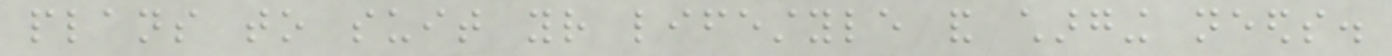plans to suit your lifestyle and charging needs.
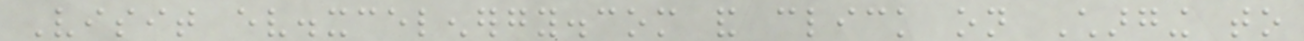Visit ev.xcelenergy.com and click on Charging to
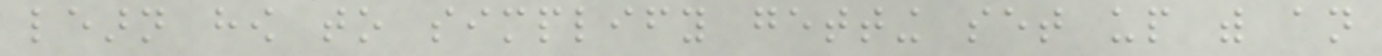learn how to simplify getting set up with an
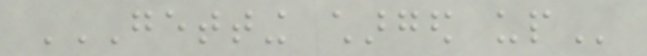GETTING CHARGED UP
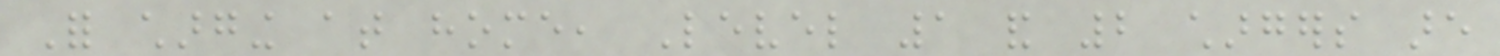For charging at home, Level 1 and 2 chargers are
